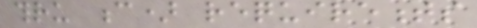thru c) requirements
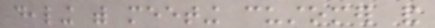dealing with meeting customer and
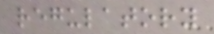regulatory
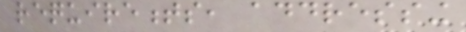requirements, addressing
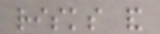risks and
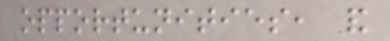opportunities, and
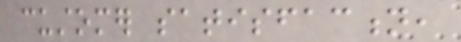customer satisfaction,
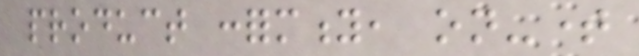product conformity, on-time
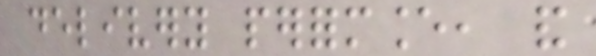delivery performance, and
